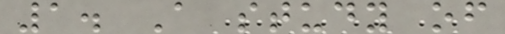1. A study of
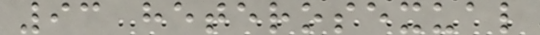93 heterosexual
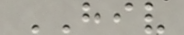HIV
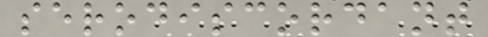serodiscordant
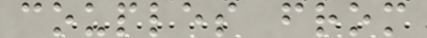couples from
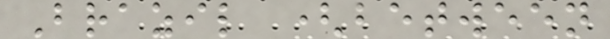Brazil (between
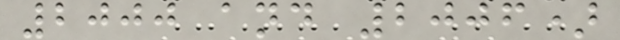2000 and 2006)
